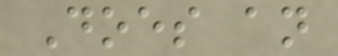Does an
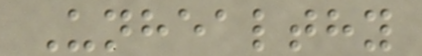Unhealthy
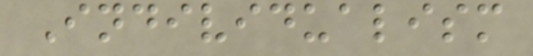Individualism
